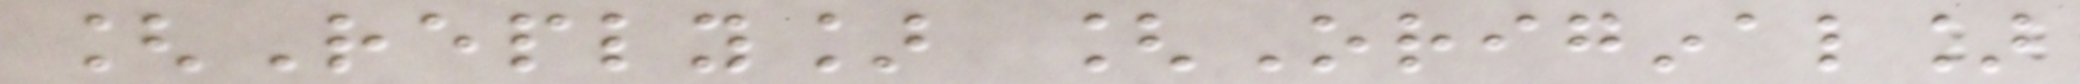[Reply] [Original]
